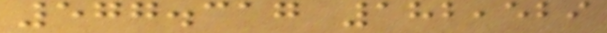577.317 182,529
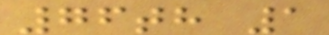76th 1
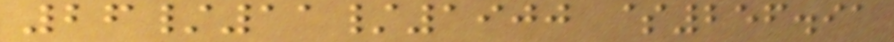26/11/1900 $256.91
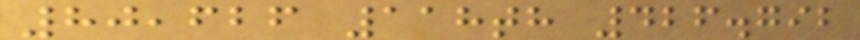80,626 118th 426.792
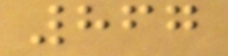867
